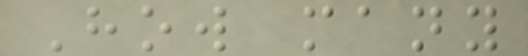How many
